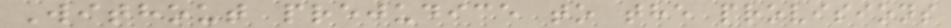Without prejudice to the provisions
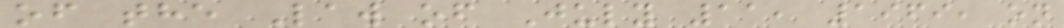of the Law of July 11, 1969, on
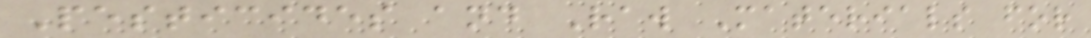Pesticides and Raw Materials for
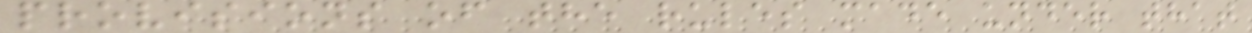provisions of the rules made under that
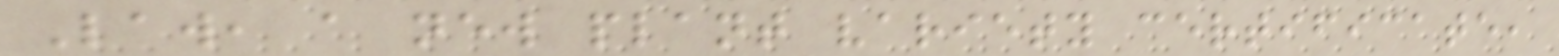Law, a new plant variety certificate,
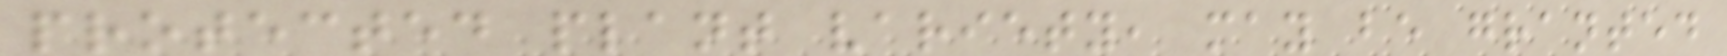protected plant variety, may be granted
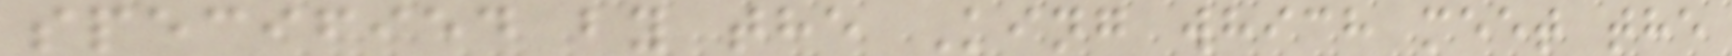specified by the King which meet the
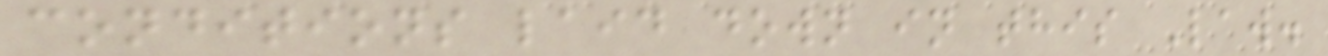conditions laid down in this Law.
